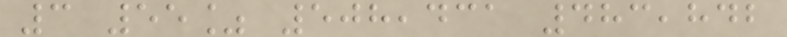3 55% 508,431 483,842
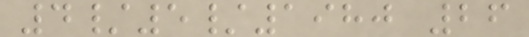4/5/1980 26
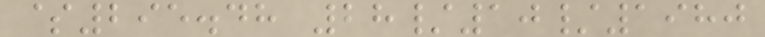$295.48 28/10/1980
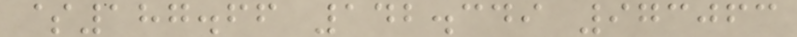$187.66 142.349 973063
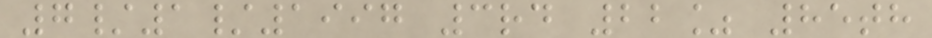7/1/1997 3rd 22% 85th
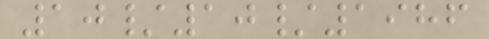10/10/1986
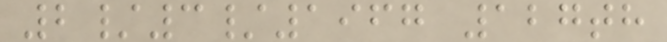2/3/1967 127th
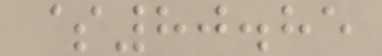$80.85
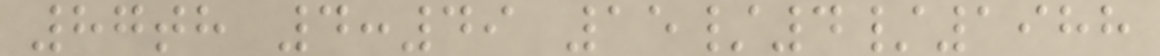87th 4:49 15/4/1988
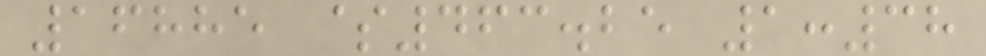16885 $463.25 1:38
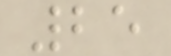25
